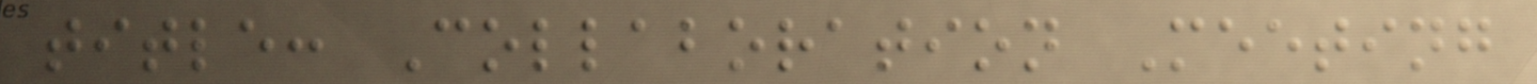title: Collaboration Meeting
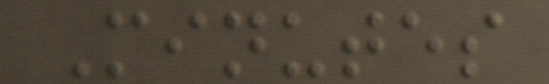Minutes
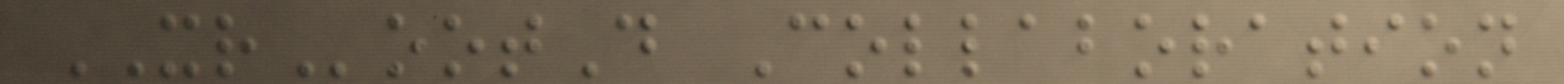XRootD Collaboration
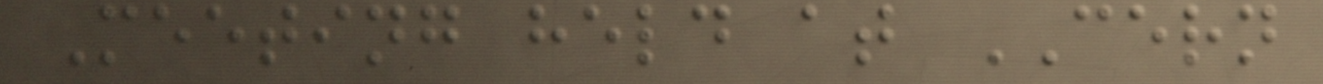Meeting held at CERN
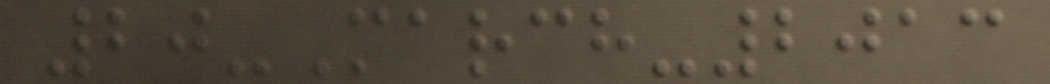20-March-2013
